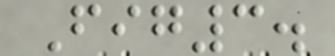Fig3.
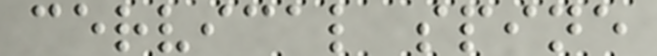cervical spine
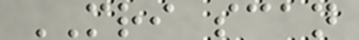MRI scan
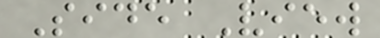Side View
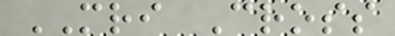MRI Cross
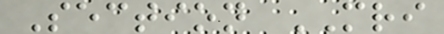Section MRI
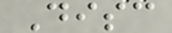Disc
